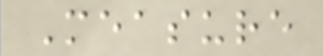Measure
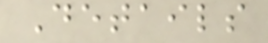Details
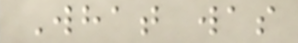What was
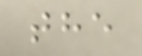the
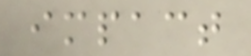impact
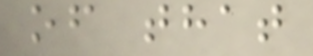of that
